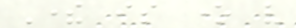There is one very
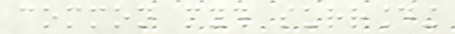common myth surrounding
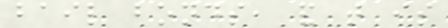bail bonds, and that is
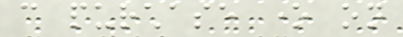can purchase one on
